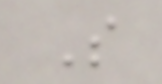S
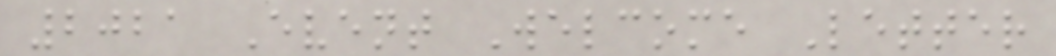2021 Event Welcome Letter
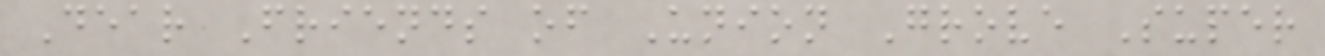Dear Friends of Union Grove Super
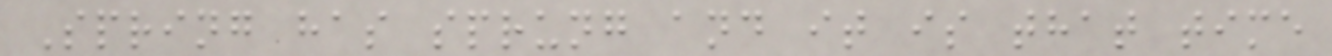Spring has sprung and it is that time
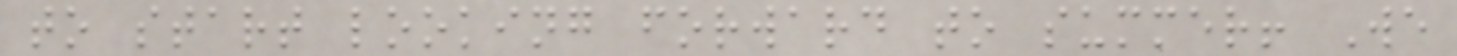to start looking forward to summer! We
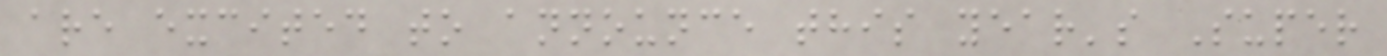are excited to announce this year's Super
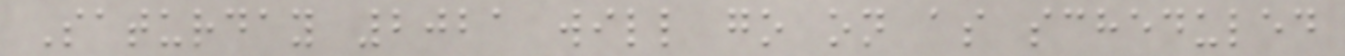Saturday 2021 will go on as scheduled
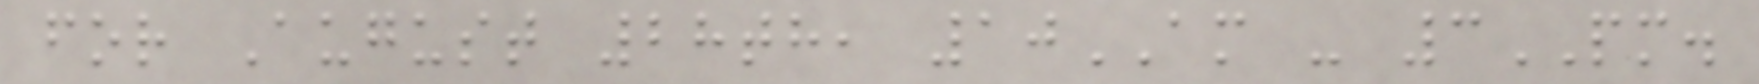for August 28th, 10AM - 3PM.
